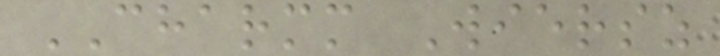CHARMM Wiersz
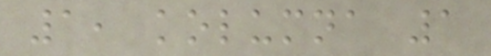1, kolumna 1
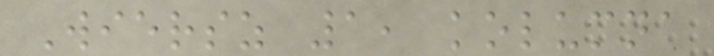Wiersz 1, kolumna
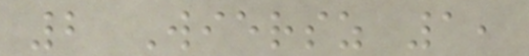2 Wiersz 1,
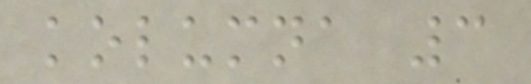kolumna 3
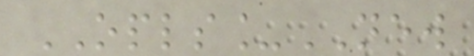OPLS_NEW
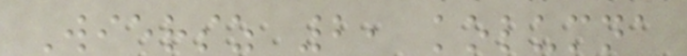Wiersz 2, kolumna
